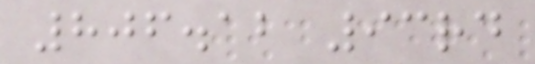806.12 93rd
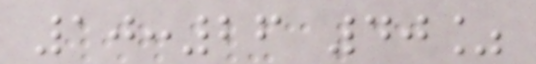10:26 40%
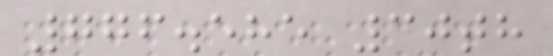776.585 30th
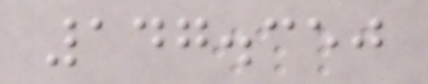147.350
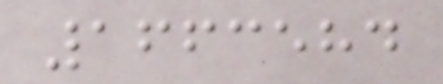1663584
